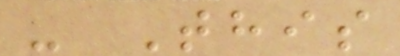- This
